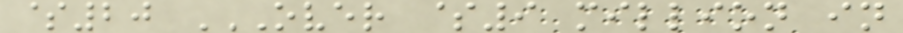$20 OVER $9 MILLION IN
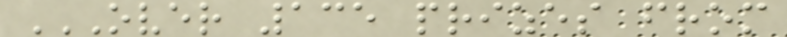OVER 135 PRIZES FROM
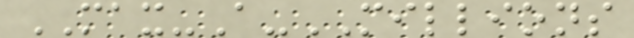MAX-A-MILLIONS
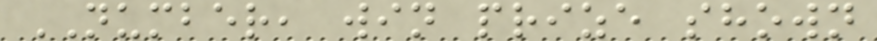NUMBER, win prize shown
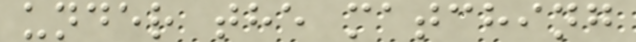under the matching
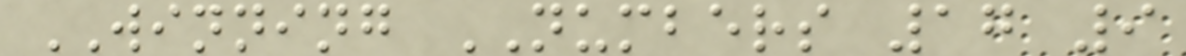WINNING NUMBERS 17 9
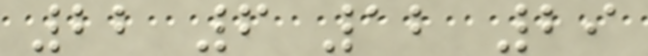22 6 12 29
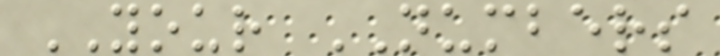YOUR NUMBERS
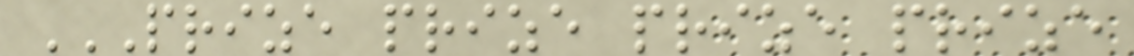PRIZE PRIZE PRIZE PRIZE
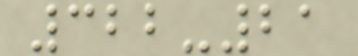322-21
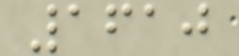1610
